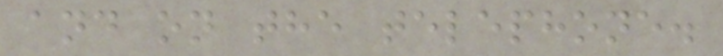and on the telephone.
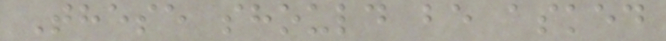These should be asked
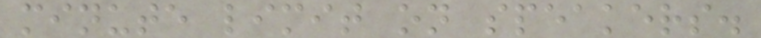minute limit on speakers.
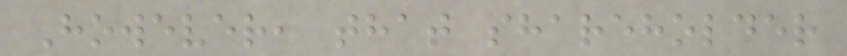However, that shareholder
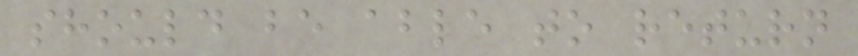should be able to return
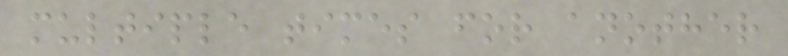multiple times for another
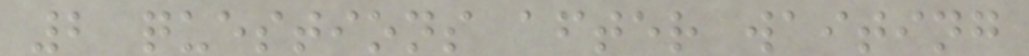2 questions after waiting
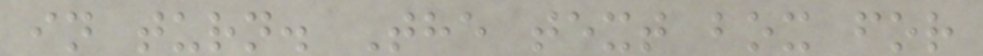in turn. The text box for
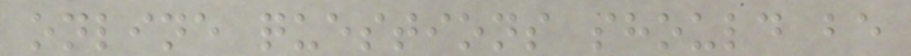online questions should be
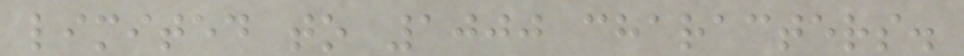limited to 1000 characters.
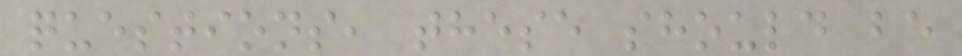questions, these should be
